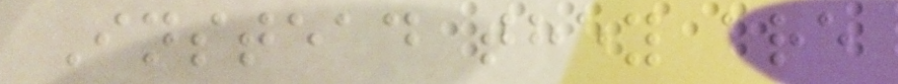Instead they are
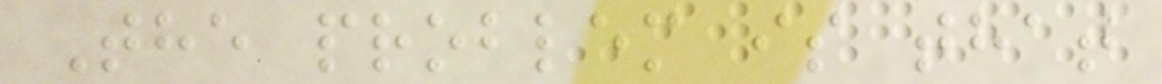The problem is that
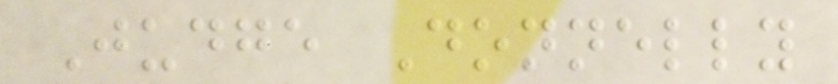Judge Donnelly
